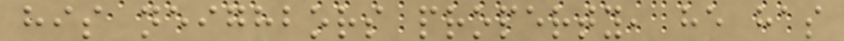his neighbors property, he has
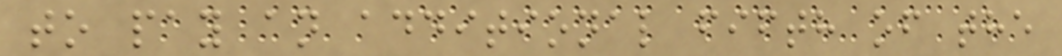to pay an additional fifth of the
